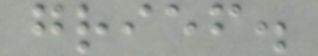grief.
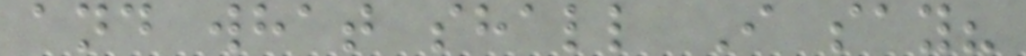and what shall I say?
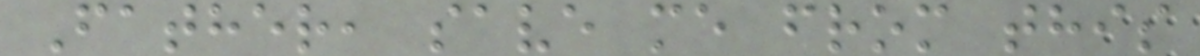Father, save me from this
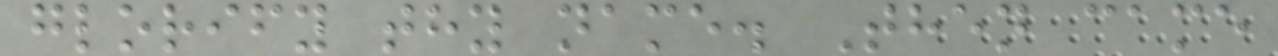glorify thy name. Then came
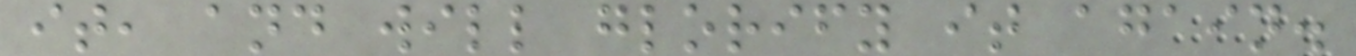it, and will glorify it again.
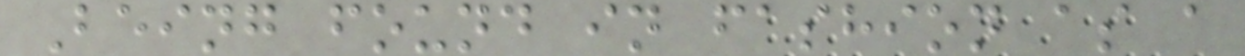Being found in fashion as a
